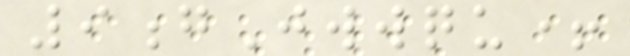9gJwwqu+
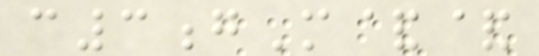c3gM&&
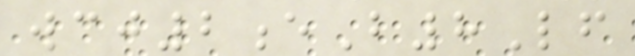wcj2eB8Lf
